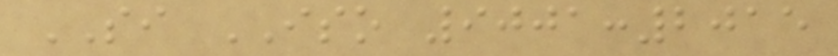SI ISO 9001:2015
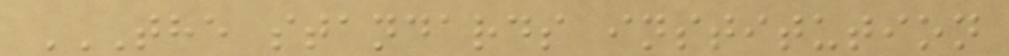THE STANDARDS INSTITUTION
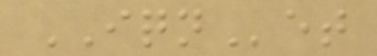IQNet
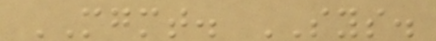MGMT. SYS.
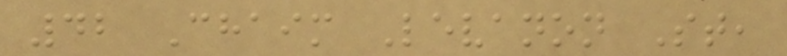42 Chaim Levanon St,
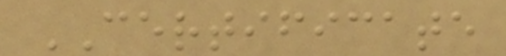CERTIFICATE
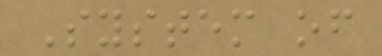System of
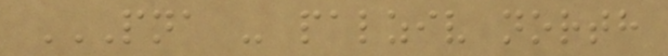PNA - PALZIV NORTH
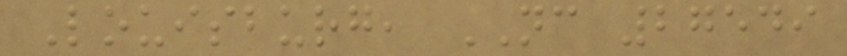Louisburg, NC 27549
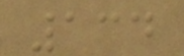134
